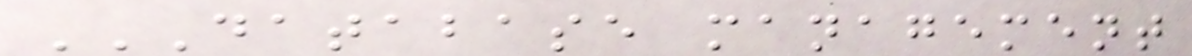DATABASE MANAGEMENT
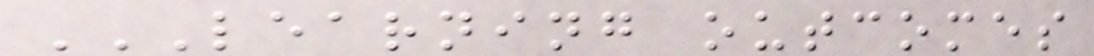LEARNING OUTCOMES
